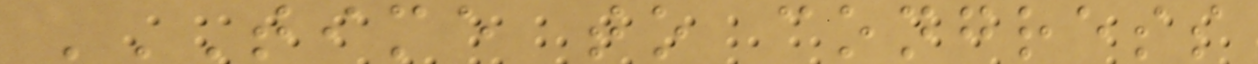TIME TO CONGRESS
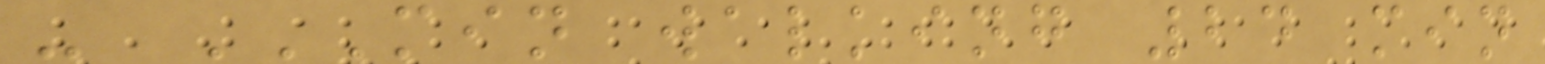- MIN WALKING 24 MIN
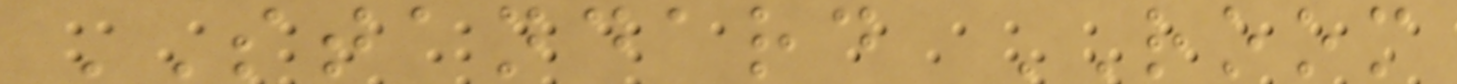STANDARD ROOM
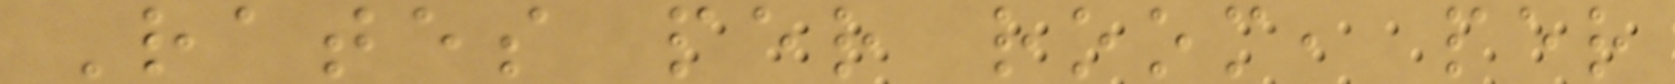Rates per room, per
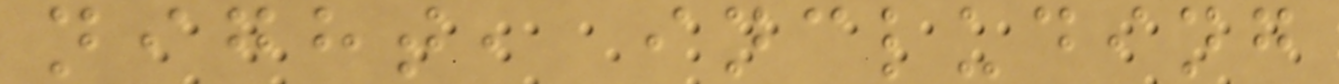night, including
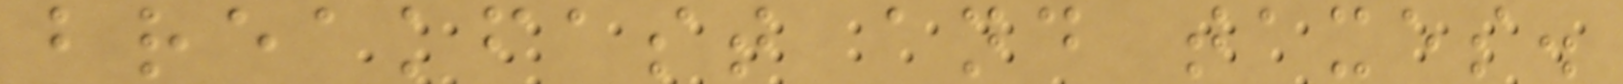breakfast and taxes.
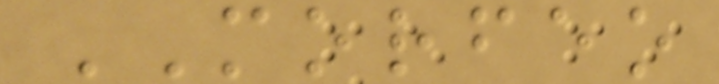MORFEO
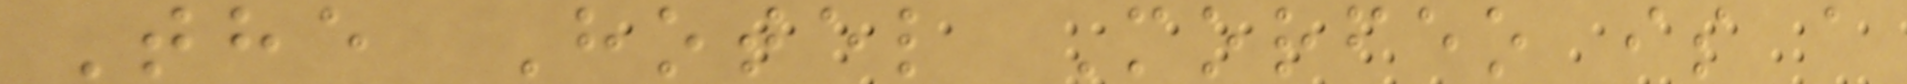The Hotel Morfeo is a
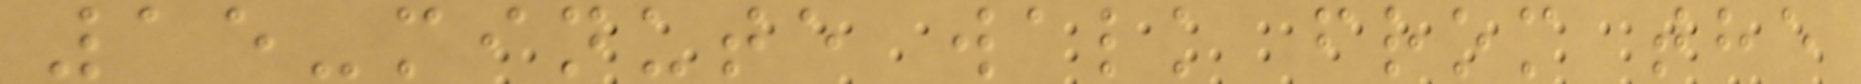15-minute walk from the
